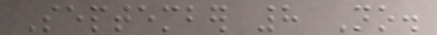September 8 No.
